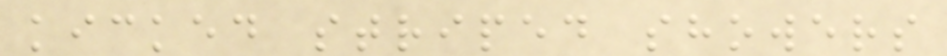kicked striped showers
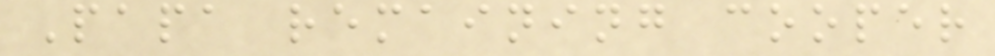Papa remaining cooper
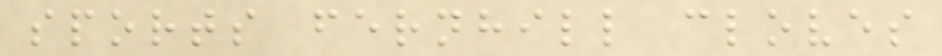sports fernhill cloves
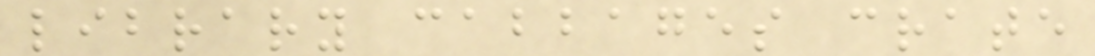library cabbages crate
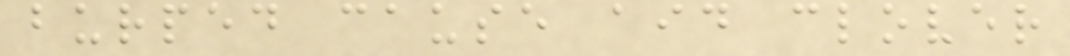burped cause aid clover
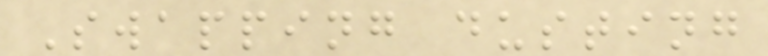Swapping dusting
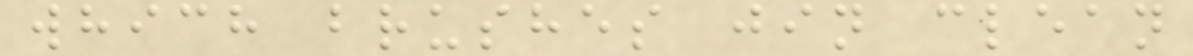which brushes jin clean
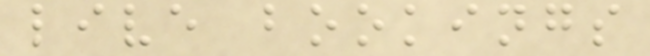live bookings
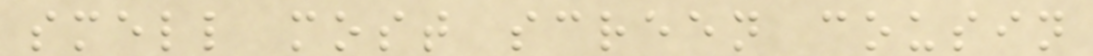smell most screen cousin
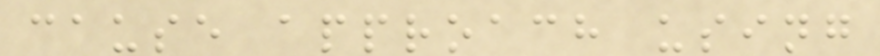cause approach using
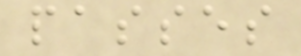passes
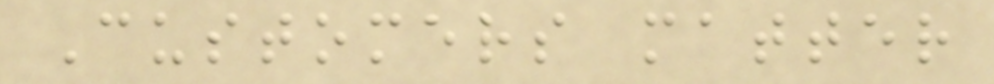Customers matter
